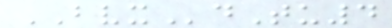BVXdTu4
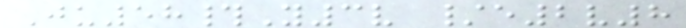Ju58#Y3v /e2v8
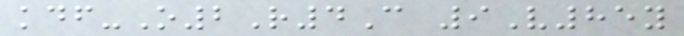kdf-O2R4C 9V85y
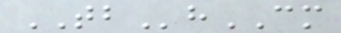TBhCM
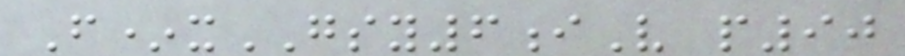F*xGSY6iV p90
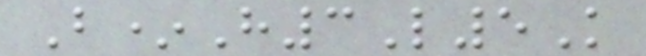B*H3L5K
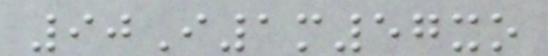90I1m57xo
